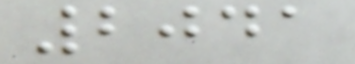2041
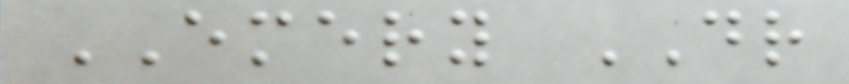EMERY DR
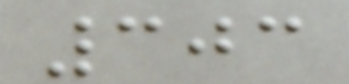303
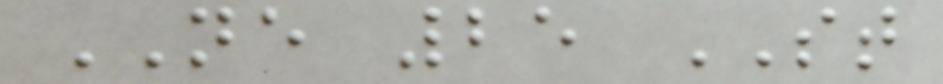NE 25 ST
